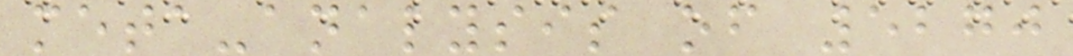meta-analysis of 5270
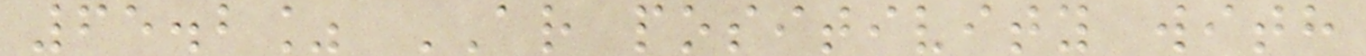65.2% AR positivity with
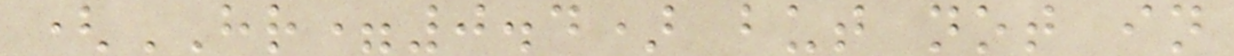(HR=0.4) but not in
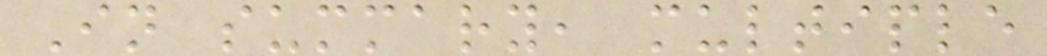In summary, multiple
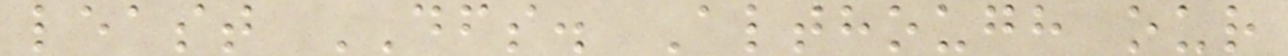least DFS. Although our
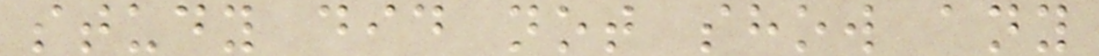study did not show any
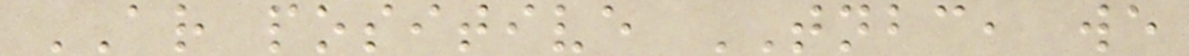AR positive TNBC, we
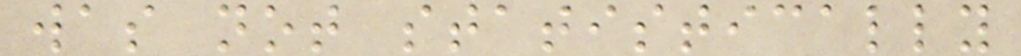was not statistically
